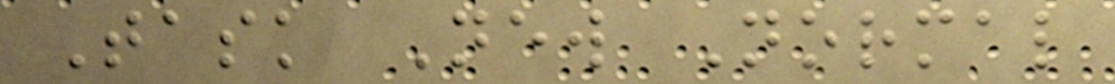Task New Normal
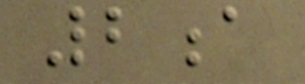2a
